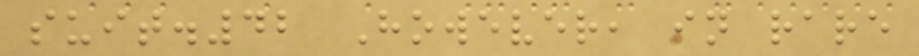suit.42 However, in rare
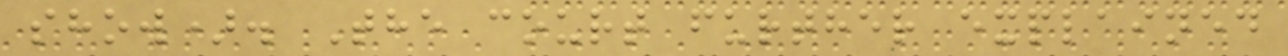show). The court further explained
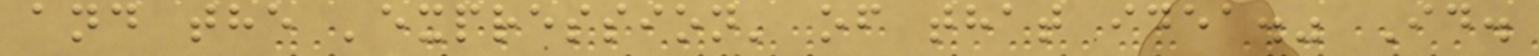and the 'expression' of that idea." Id.
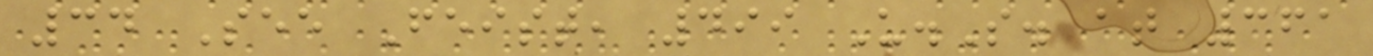34 See Feist, 499 U.S. at 361
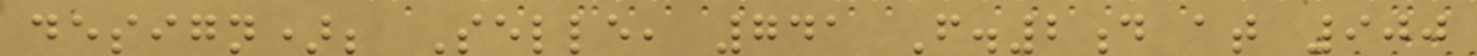design); Selle, 741 F.2d at 900
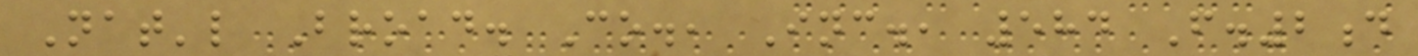Nat'l Broad. Co., Inc., 584 F.2d
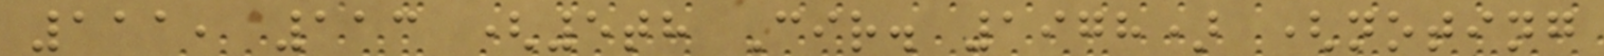111, 113 (5th Cir. 1978) (noting
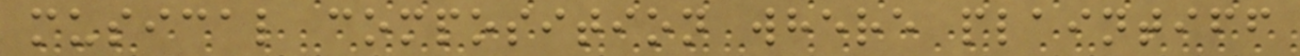musical composition where plaintiff
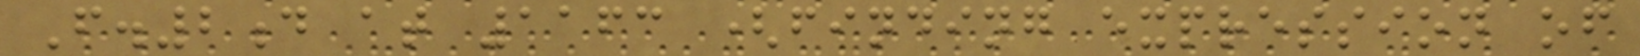F.2d at 1163 (finding expression of
